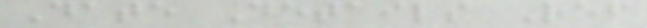Date Details Ref
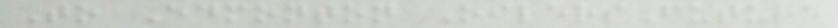To Edmonton OilersFuture
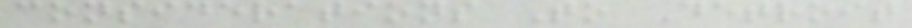considerations To Detroit
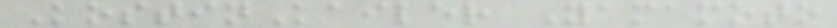KostinKailer Yamamoto
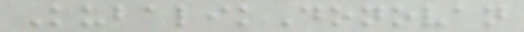KubalikDonovan
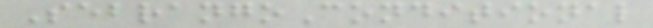SebrangoConditional
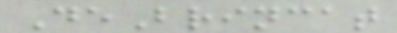DeBrincat
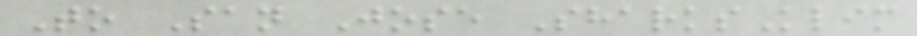To San Jose SharksKlim
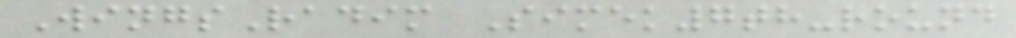WingsRadim Simek7th-round
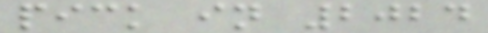pick in 2024
